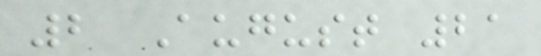2 August 21
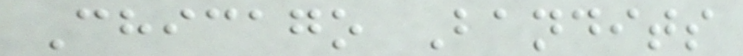Chicago Bandits
